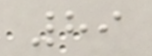89
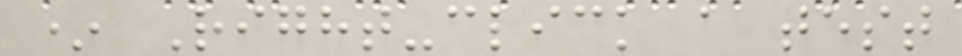* Right-click a test
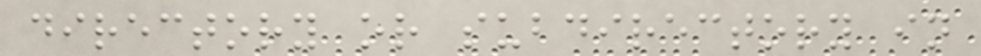directory or subdirectory in
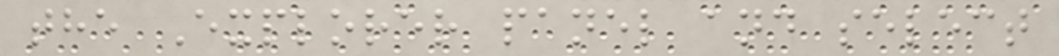the Explorer panel and select
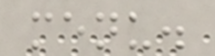menu.
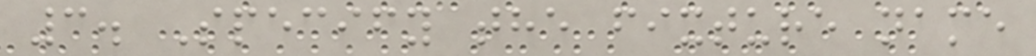3. Specify the fixture name
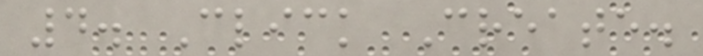4. Click Create.
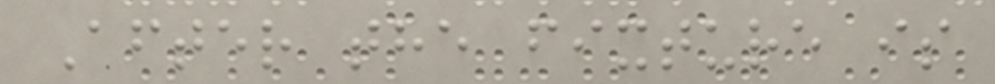After the fixture is
